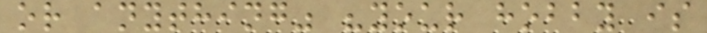or anything" "your hobby is
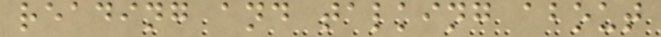reading and talking about
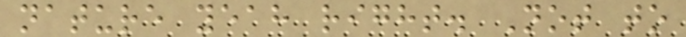nature yeah right. Not to
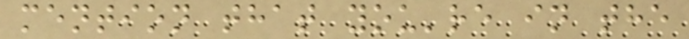mention that you're in the
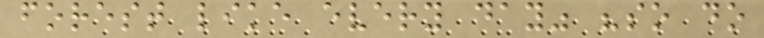forest like every day" "so do
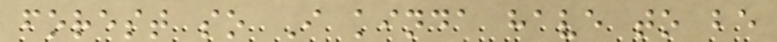forest so I kinda have to be
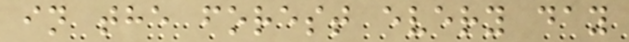in the forest every day
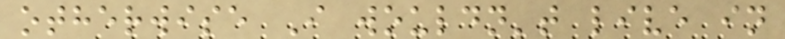otherwise I wouldn't live in
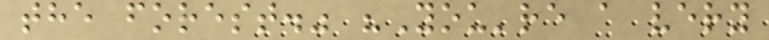the forest." "You're a very
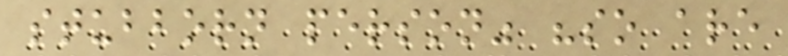stubborn person" "so are
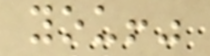you!"
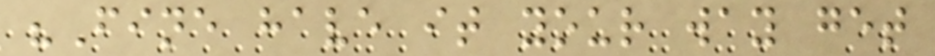"Fine have it your way get
